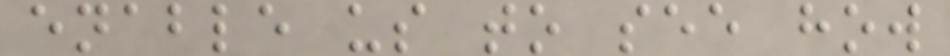enable us to see how
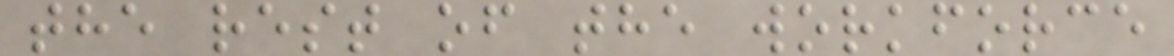the rest of the workforce
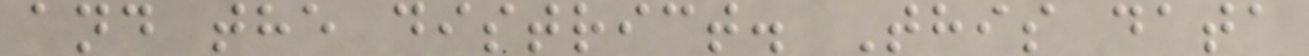and the district. This data
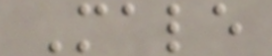Male
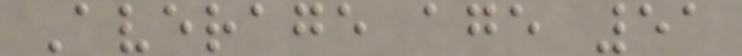Average age 51
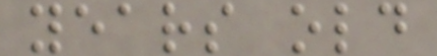years old
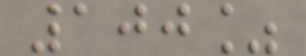100%
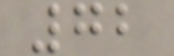72
